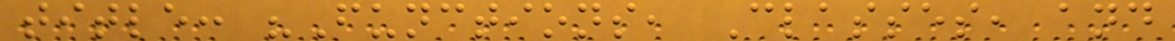title: "Functions, Classes, and
